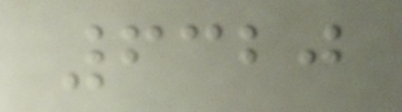6320
